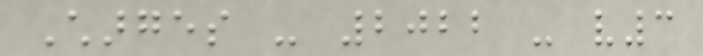Charges - 2022 - v3
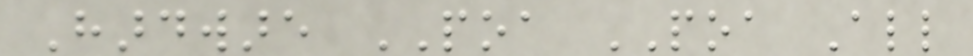Hardware POA POA All
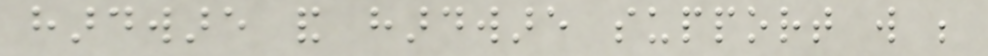hardware and hardware support will be
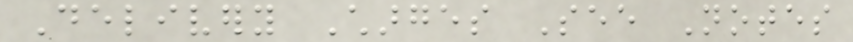Delivery Charges See Notes
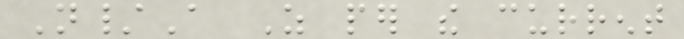N/A As per the current
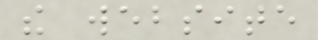the website
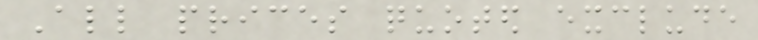All prices quoted exclude
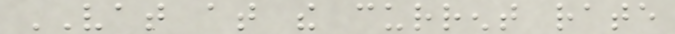VAT at the current rate
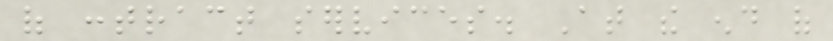of contract services. At the end of
